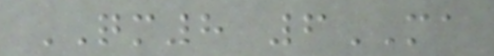QM8 6MA
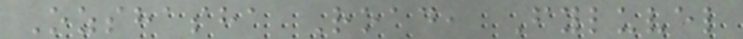Ozshasha Road, Fyluvel
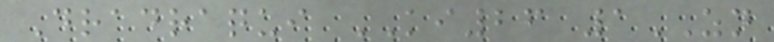Dradraqui KI26 1ZN
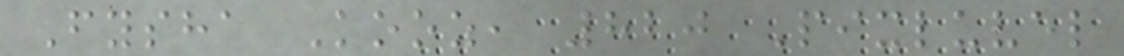Fysha Kooz, 820 Pixluvel
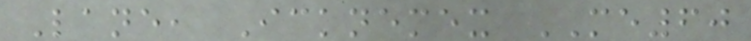Lane, Icknemex ME60
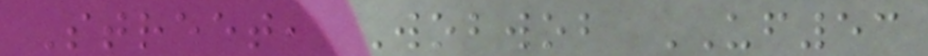Street, Wobwob UF53
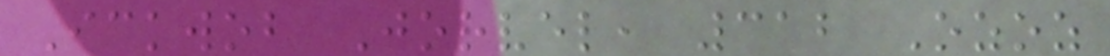Ickwob Jorvel, 312 Ozoz
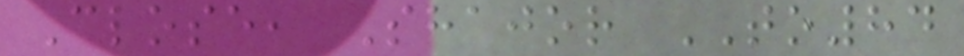Close, Shajor TO84
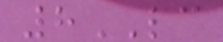8LC
